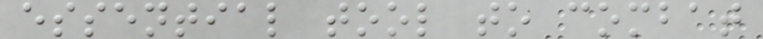essential tool to combat
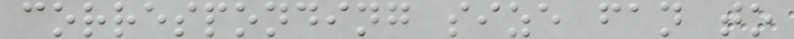corresponding size fan to
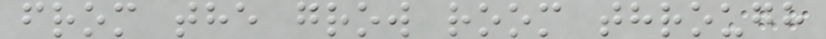from the grow room through
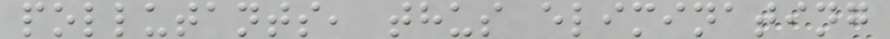pollutants, thus eliminating
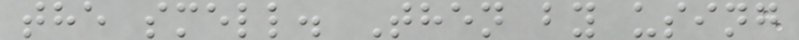the smell. Then by using
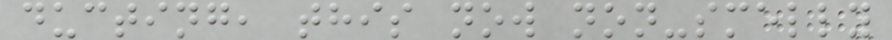ducting, this now non-smelly
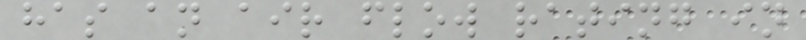has an air flow rating in
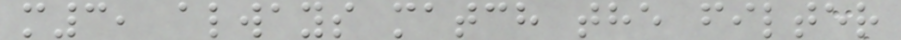m3, always match the filter
